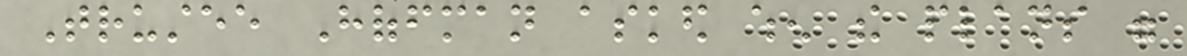Trustee Hoffman asked when the plans were
